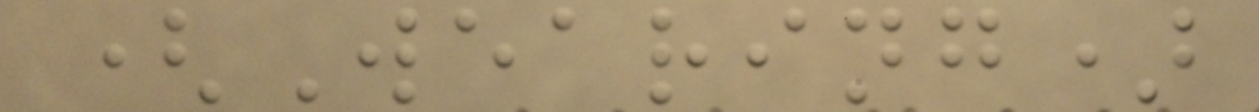(Wearing)
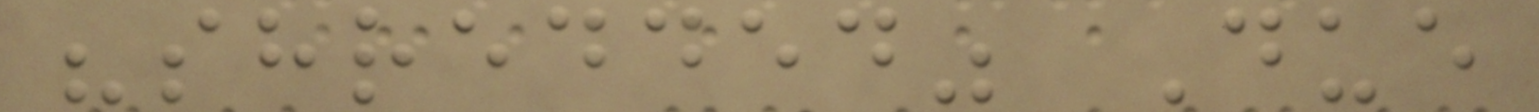"shredded" Due
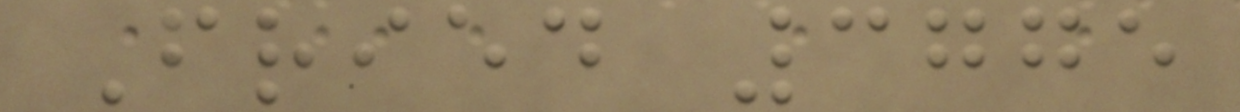Fried 3775
